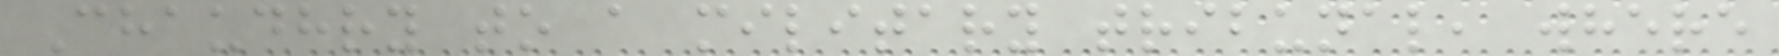Chaudhry to a military tribunal, where
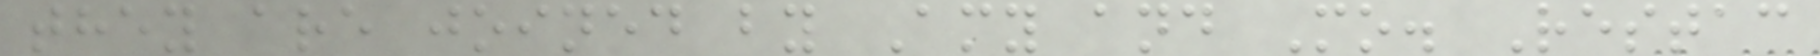they are joined by Amy and Mo. Restac
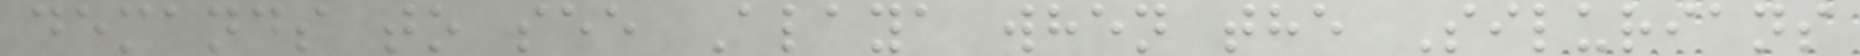demands to see Alaya when the Silurians
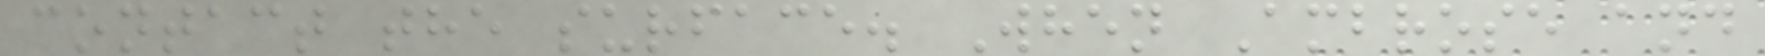contact the surface. When Ambrose and
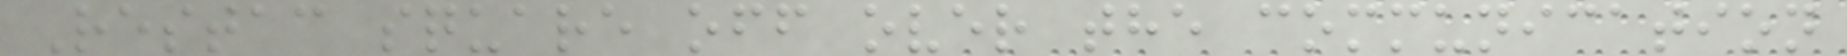Restac square off over the communication
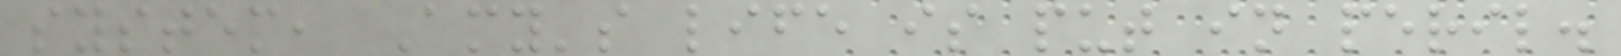system, Amy's life is put in peril.
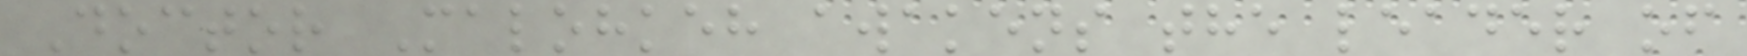Doctor Malohkeh awakens the leader of
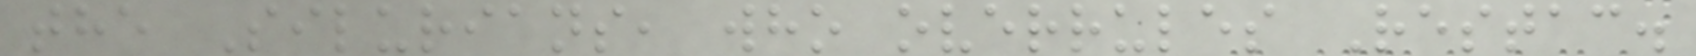the Silurians, who overrules Restac.
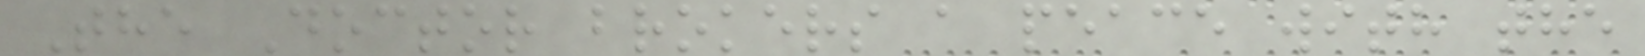The Doctor brokers a peace with the
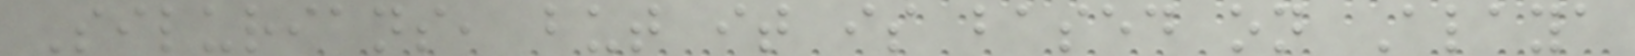Silurians, but it is based on Alaya
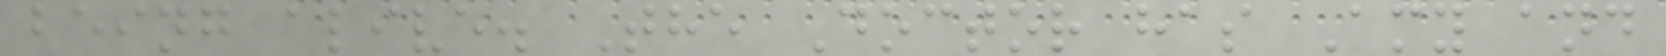being alive. The Doctor has Amy and
